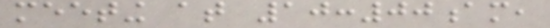meeting at 10:00am,
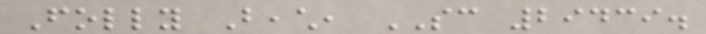Folly Beach, SC 29439.
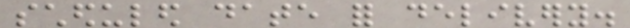scheduled date for delivery.
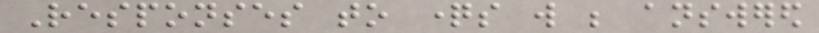Responses to questions will be answered
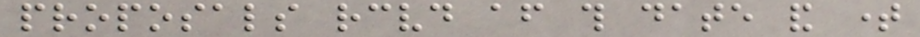proposals received after this date and time
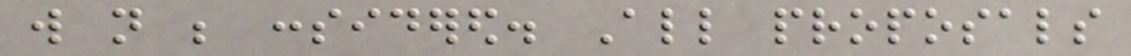will not be considered. All proposals
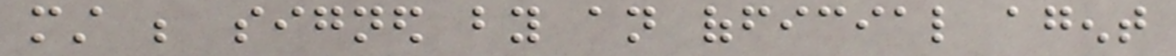must be signed by an official agent
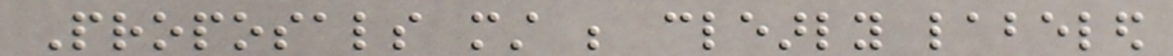Proposals must be clearly labeled
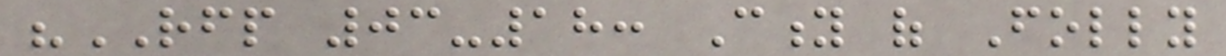"RFP 03-18: City of Folly
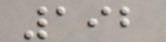192
